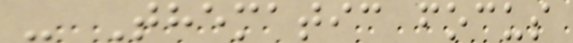- Thematic focus
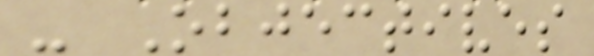- Objectives
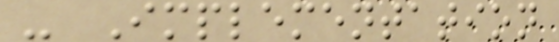- Implementation
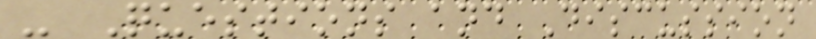- Questions and Discussion
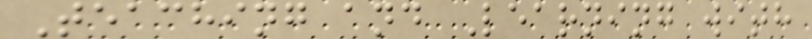Teaching and Learning with
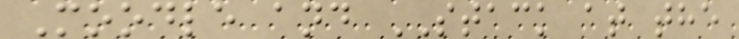Moodle and STACK at the
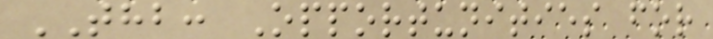THB: Opportunities for
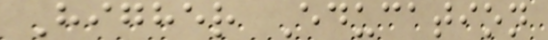Higher Education
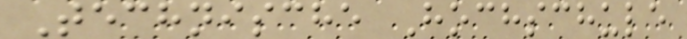Technische Hochschule
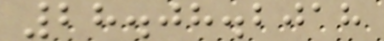28.08.2018
